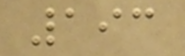193
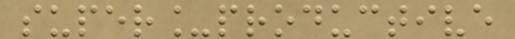super_productive
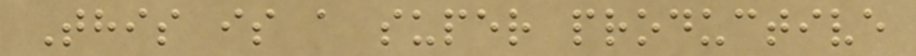This is a super productive
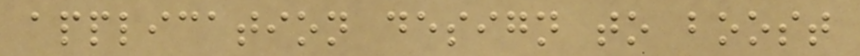application design to boost
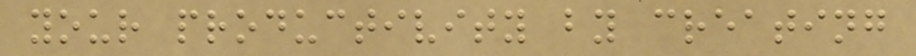your productivity by creating
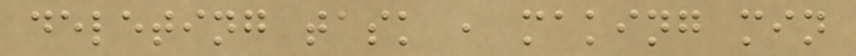deleting task , making min
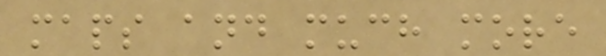maps and much more
